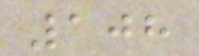108
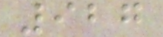927
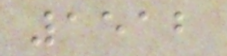1512
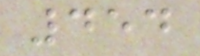454
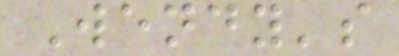Wendy's
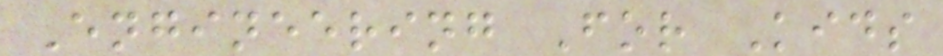Engineering For Kids
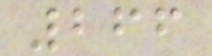266
